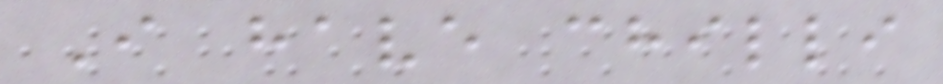I have chilli
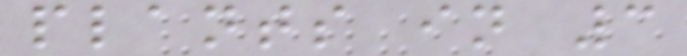plants in 3
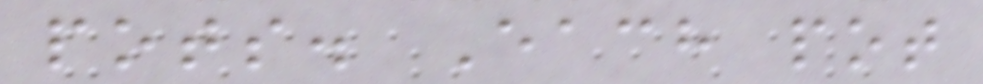pots. Each pot
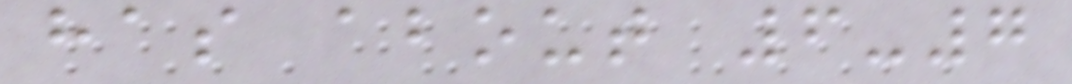has about 6-7
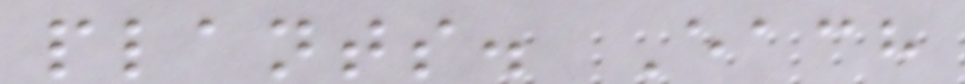plants. Each
